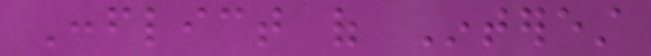Conflict of Interest
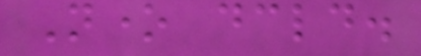None declared.
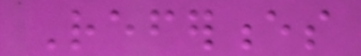References
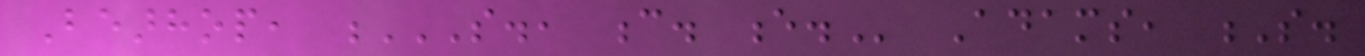Bearhop, S., C. E. Adams, S.
